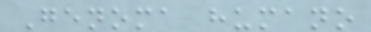Genoma humano
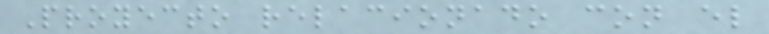Proyecto relacionado con el
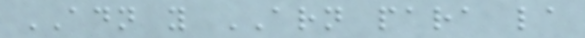ADN y ARN para la
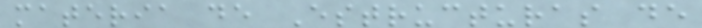materia de Estructuras de
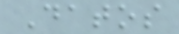Datos
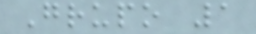Grupo 1
